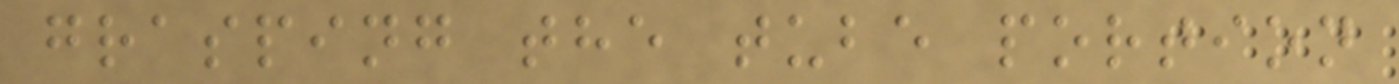grasping the tube portion
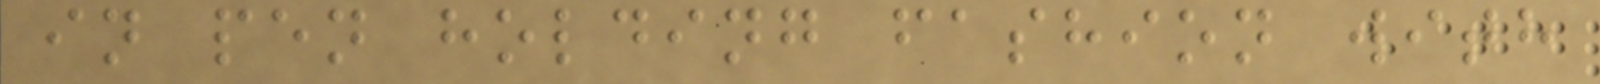in pen holding fashion with
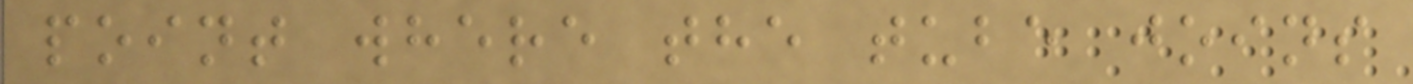point where the tube joins
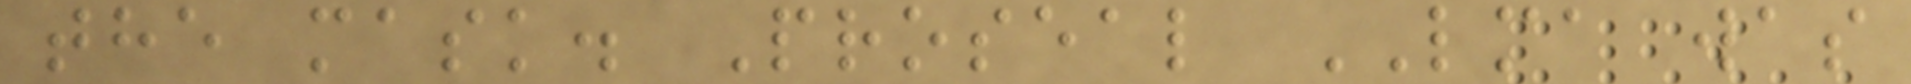the mask. Proseal LMA was
